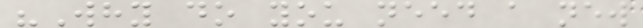"Why do you need a new
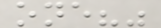one?"
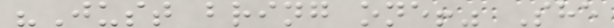"Just bring one!" She
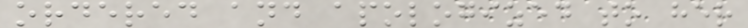ordered and apologized to her
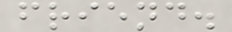friend.
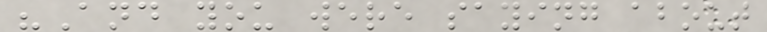"And you were saying about
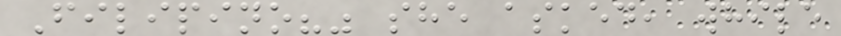Filipino?" she asked, while
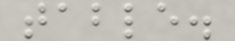table.
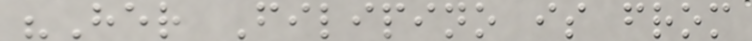"Her Filipino is from
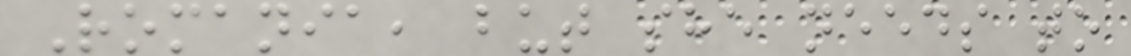Romania, but she needs to
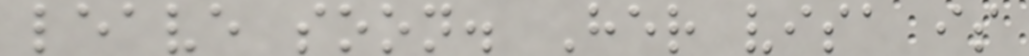leave soon. Her visa is
